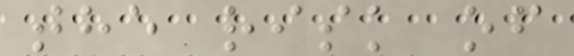the risk of
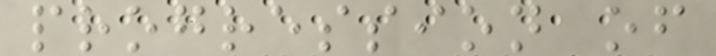progression of
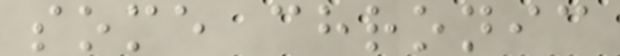some chronic
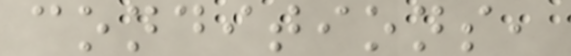conditions,
